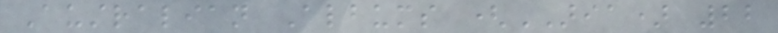Australian Albums (ARIA) 22
